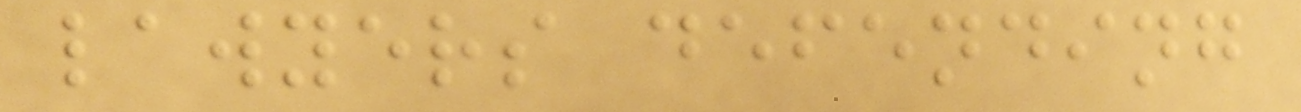lawyers defending
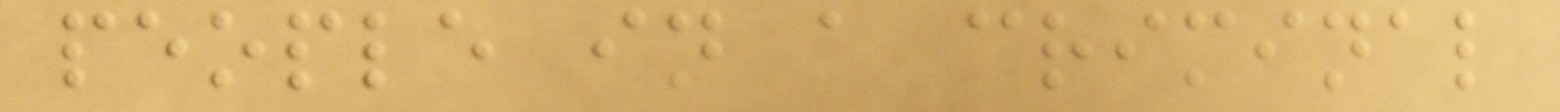people in a criminal
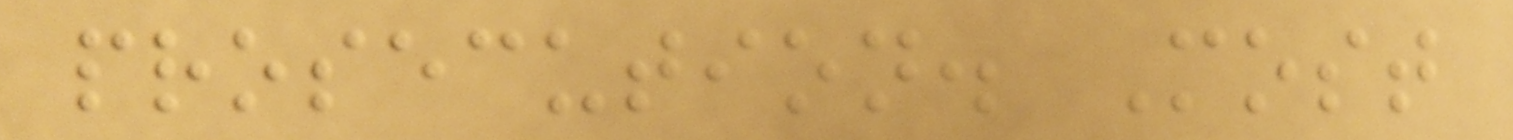prosecution. Most
